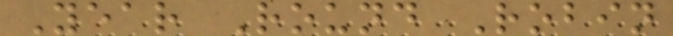Year Round Robin
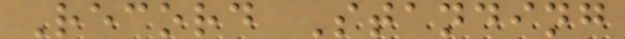Record Standing
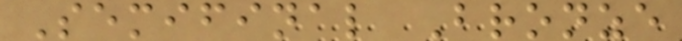Semifinal Bronze
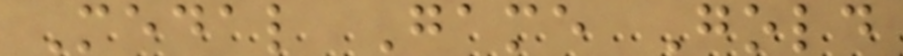Medal Game Gold
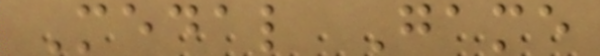Medal Game
